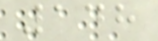148
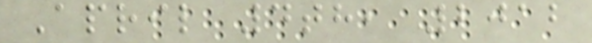April 4th, 2012
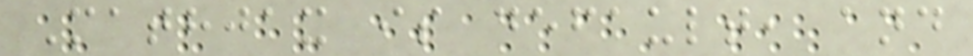Mathjax is default, and
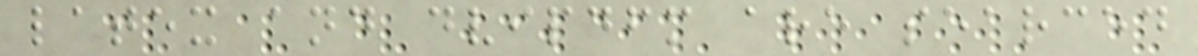latex and dvipdfm are searced
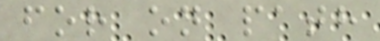for on path
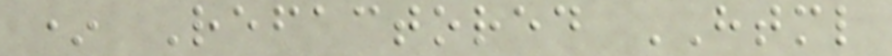* Refactored HTML
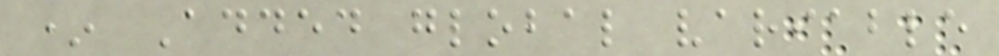* Added global variable
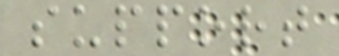support
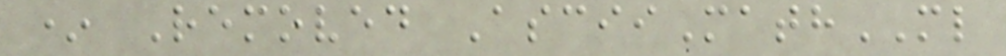* Removed AsciiMathML
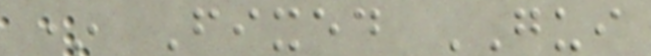* Fixed GUI
